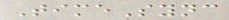TimeSync
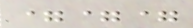===
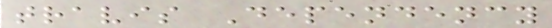travis Dependency
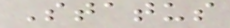Status
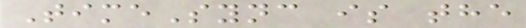TimeSync is the
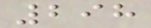298
